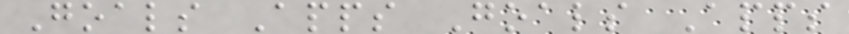Goals Apps Goals Apps
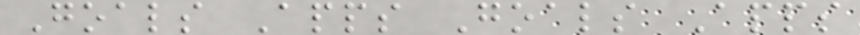Goals Apps Goals Apps
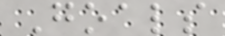Goals
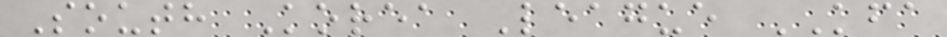South Korea League KFA
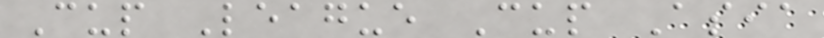Cup League Cup Asia
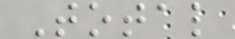Total
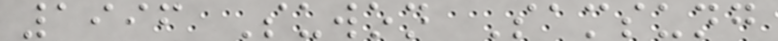1996 Suwon Samsung
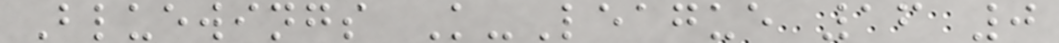Bluewings K-League 16 0
